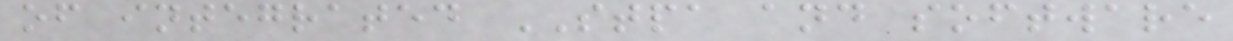of integrated STPA and software
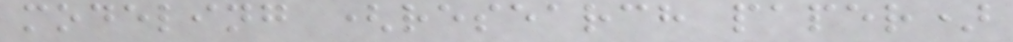modeling (research paper)
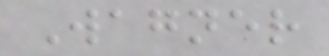Wagner
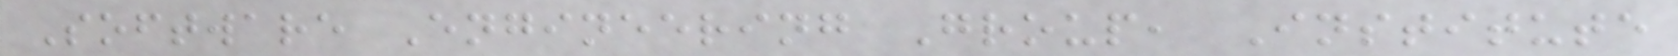Software Engineering Group, Institute
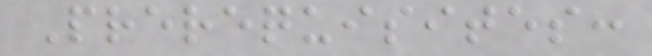Prerequisites:
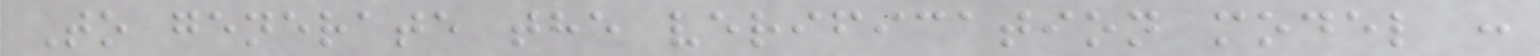To generate the verification model :
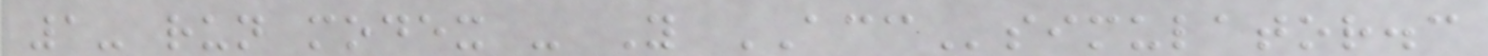1- run modex - Y ACCsimulator.c
